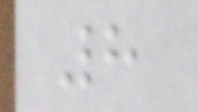8
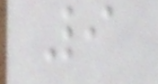9
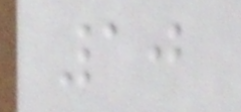10
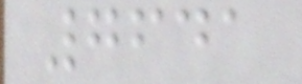7641
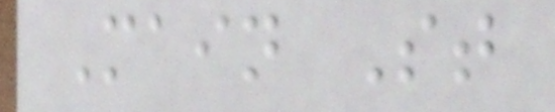Main St
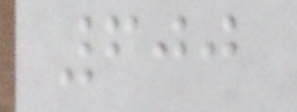600
